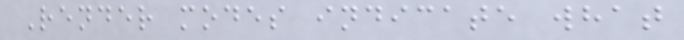Render modes indicate what
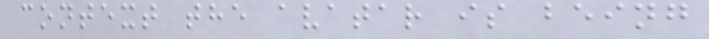context the avatar is being
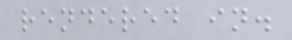rendered in.
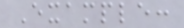Example:
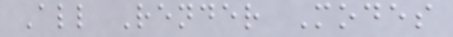All Render Modes
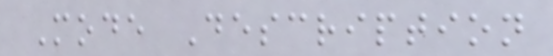Mode Description
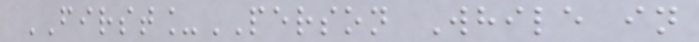FIRST_PERSON While in
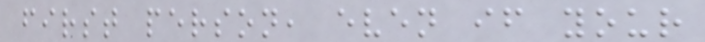first person, even if your
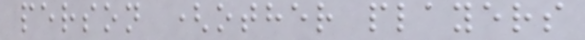person (other players
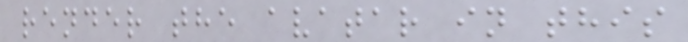render the avatar in this
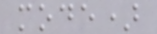mode)
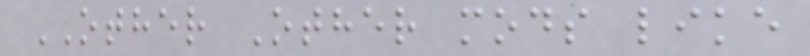OTHER Other mods like
